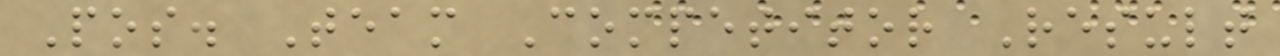Pos. Team Competitor Result
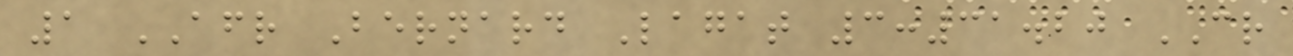1 AFR Bernard Lagat 3:31.20 CR
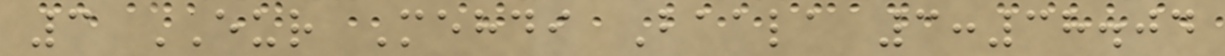3 EUR Mehdi Baala 3:38.04
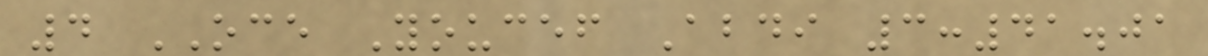4 OCE Youcef Abdi 3:41.01
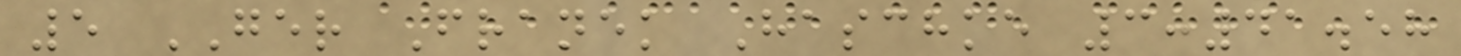5 GER Franek Haschke 3:41.58
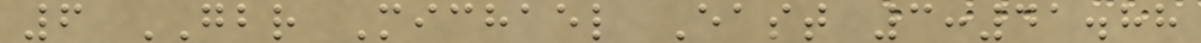6 GBR Michael East 3:41.88
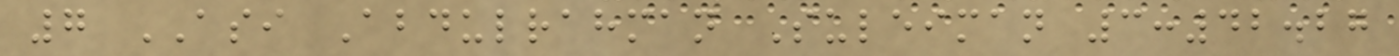7 ASI Abdulrahman Suleiman 3:42.27
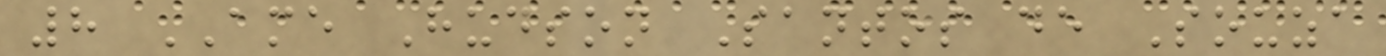8 AME Hudson Santos de Souza
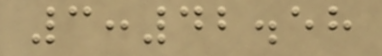3:42.58
